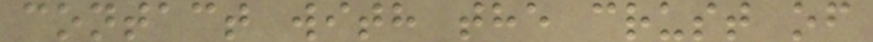contact with the crust of
